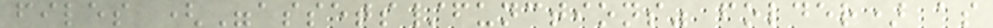files ("assets/functions" folder) as
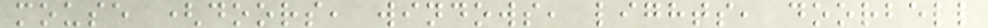mouse (doors, windows, lights, doorbell
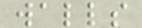walls
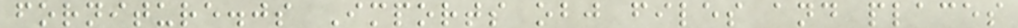forniture.js Imports obj files and places
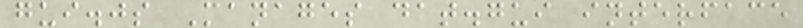gui.js Manages dat.gui interface
